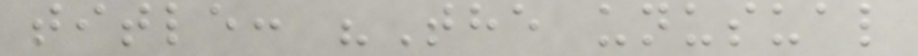title: "The unusual
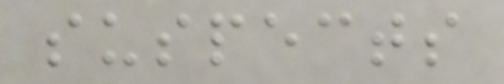suspects
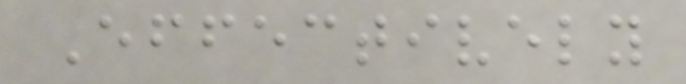Effectively
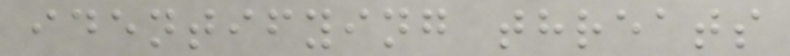identifying threats
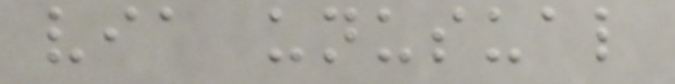via unusual
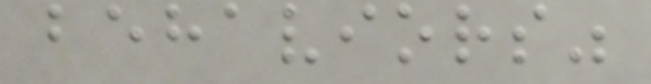behaviors"
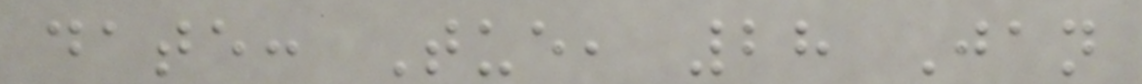date: Tue, 28 Jan
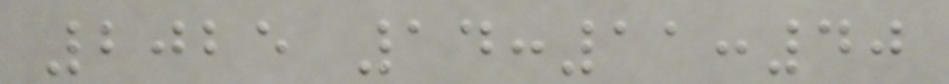2025 14:11:40
